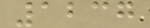1237
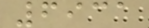6931
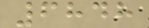6848
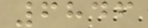6846
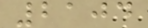2104
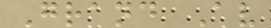Grand Av
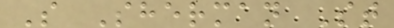S Sherman St
